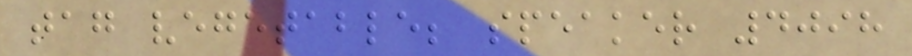tag vegetable; speaker 4098
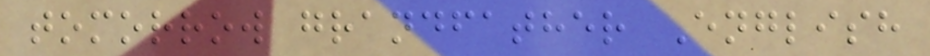tomorrow grandfather English
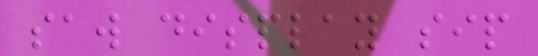saw display sip
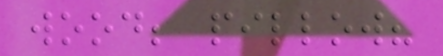wood; pillow?
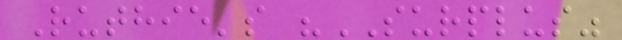Ruthie's "SURPLUS"
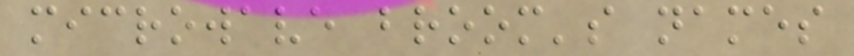microwave broom's names
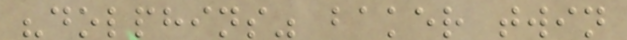"dolphins" baker twin
